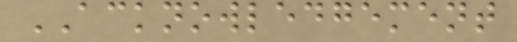ACKNOWLEDGEMENT
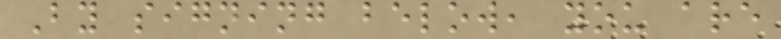By signing below, you are
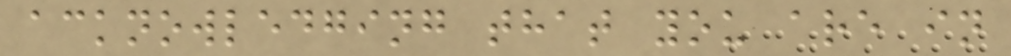acknowledging that you are in
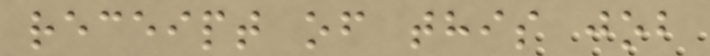receipt of this job
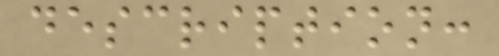description:
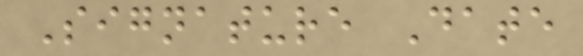Signature Date
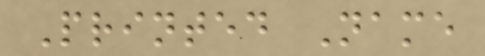Printed Name
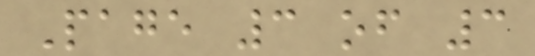Page 3 of 3
